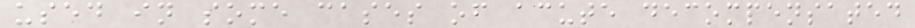used in some cases of acute decompensated
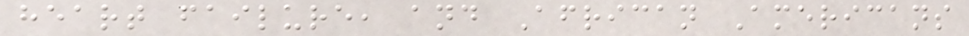heart failure, and African Americans
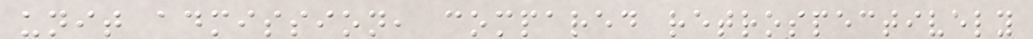unit admission, compared retrospectively
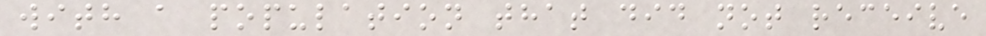with a population that did not receive
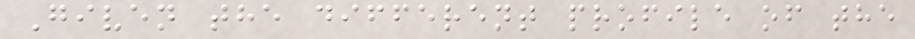Given the different profile of the
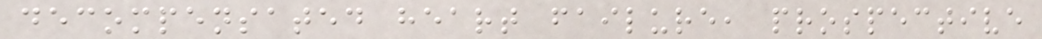decompensated heart failure, prospective
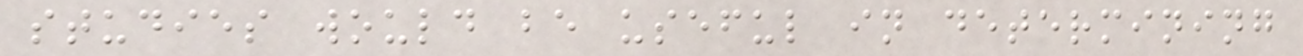studies would be useful in determining
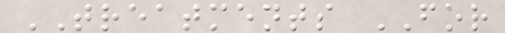TREATMENTS FOR
